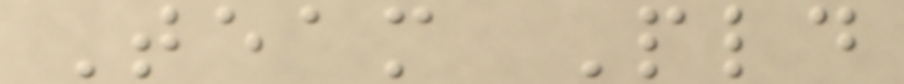Team Pld
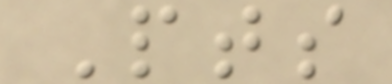Pts
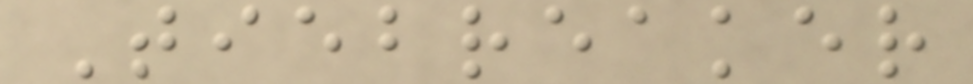Tiebreaker
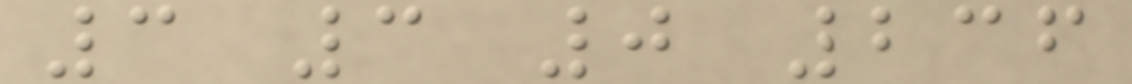3 3 0 236
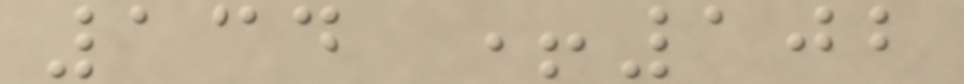134 +102
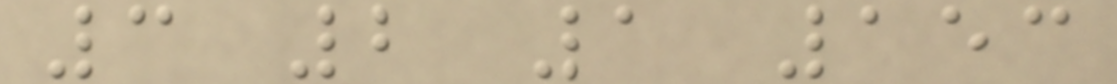3 2 1 153
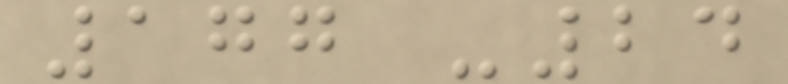177 -24
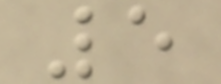5
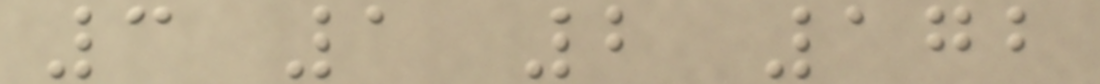3 1 2 172
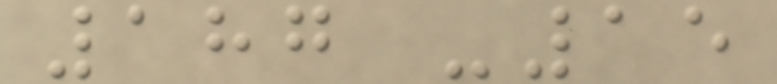187 -15
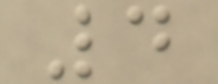4
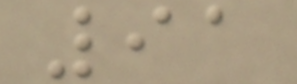91
